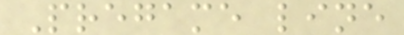Pregame line
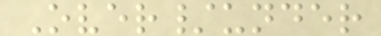Over/under
